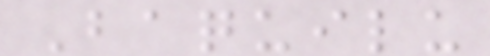Baquilu
